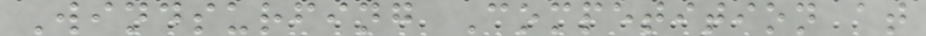Windsurfing Competition at
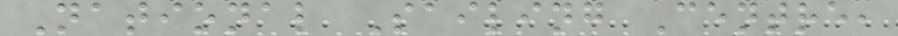National Sailing Centre,
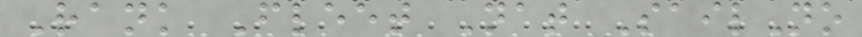Rank Fleet Nat SailNo
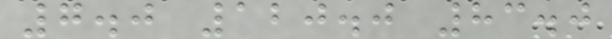7.0 120.0 83.0
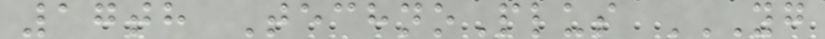17th TechnoPlus YG
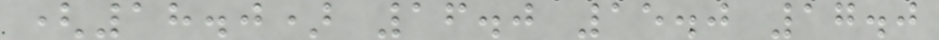(18.0) 16.0 15.0 17.0
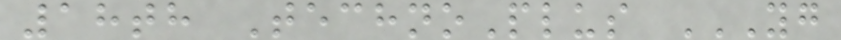18th TechnoPlus YG
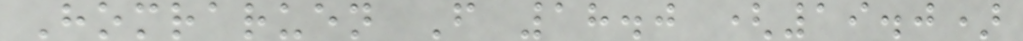Homraruen F 18.0 (19.0)
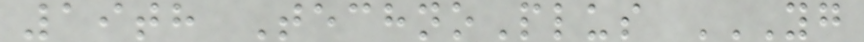19th TechnoPlus YG
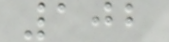102
